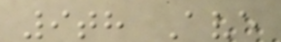9th Ave
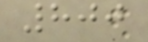800
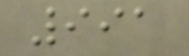991
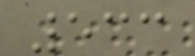533
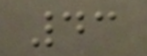43
